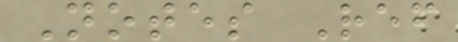Notes Ref
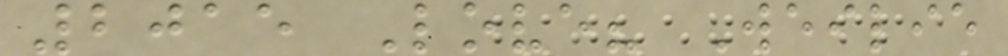2015 Love? Weilie
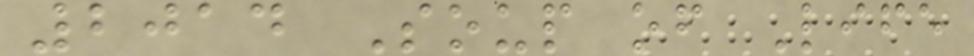2014 Soup of Life
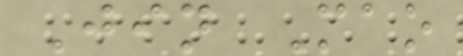Jin Mao
